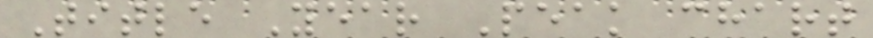Title Year Peak chart
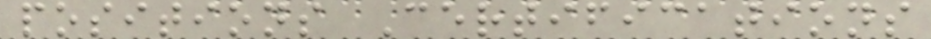positions Certifications
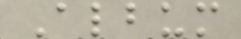Album
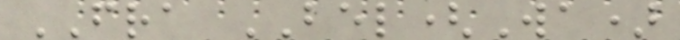FRA BEL(Wa)
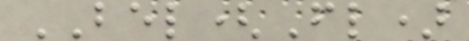BEL(Fl)
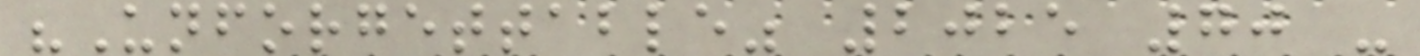"Unforgettable" 2025 70 -
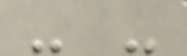- -
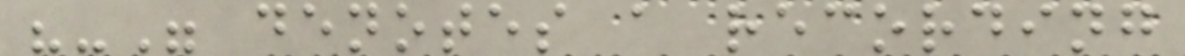"-" denotes a recording
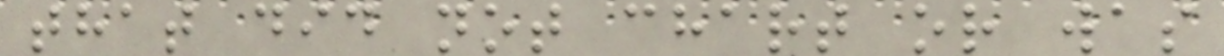that did not chart or was
